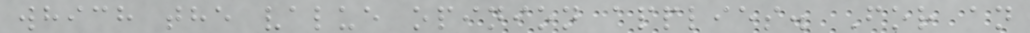which the value opinion applies. For an
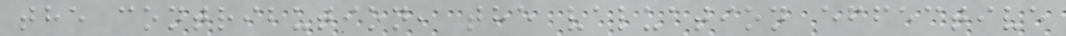the contribution, the valuation effective
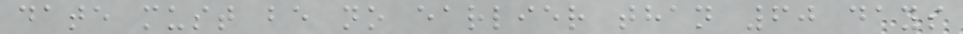date must be no earlier than 60 days
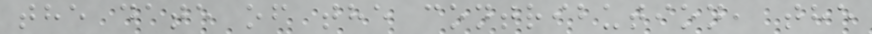the date of the contribution, the
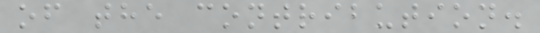of the contribution.
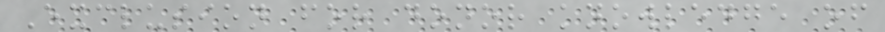Exclusion for donor knowledge of
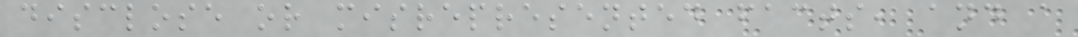disclose or misrepresented facts, and a
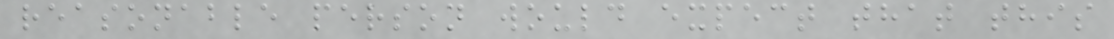reasonable person would expect that this
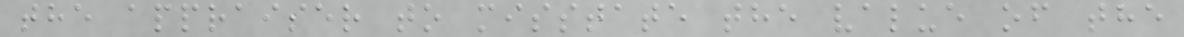the appraiser to misstate the value of the
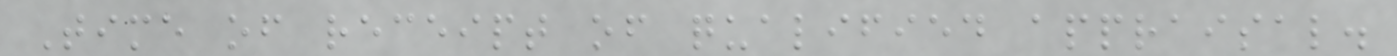Time of receipt of qualified appraisal.
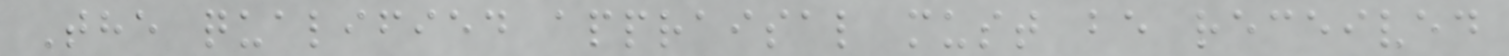The qualified appraisal must be received
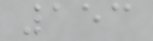153
